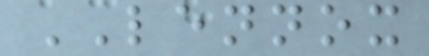LENNOX
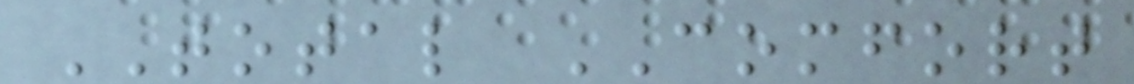TOTAL COMFORT
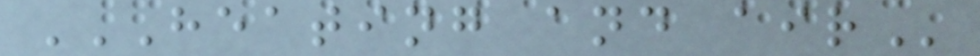HEATING AND AIR
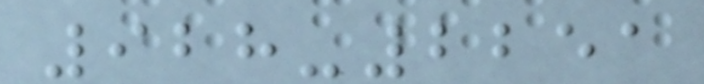928-2251
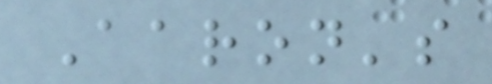Aaron's
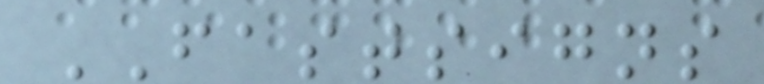FASTSIGNS
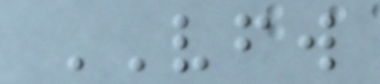VFW
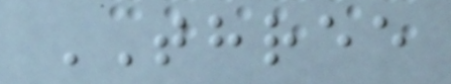THREE
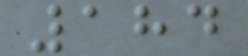184
